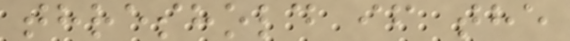threshold if the
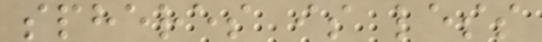spheres is less
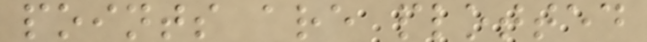points are plotted
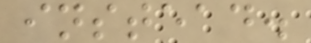instead.
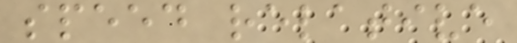speed relative
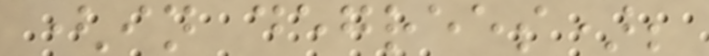(in degrees);
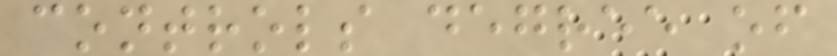controls degree of
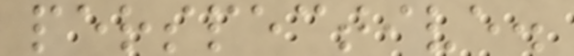perspective.
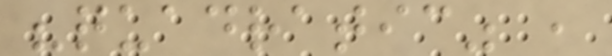"quadratic" ,
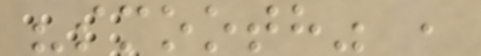"smooth" ,
